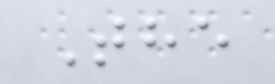The
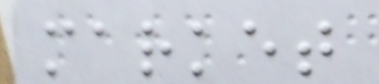market
